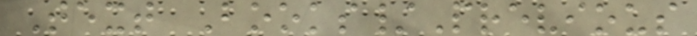Text Books/Previous
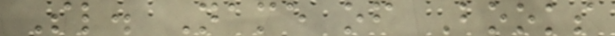Sl. Name of Books
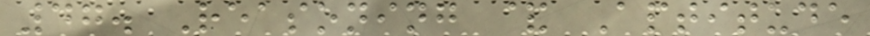47. Reasoning & Aptitude
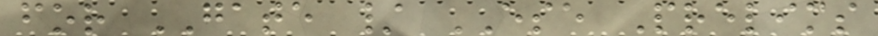for GATE / ESE Prelims
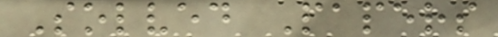Solved Papers
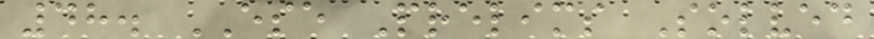48. ESE Prelims Solved
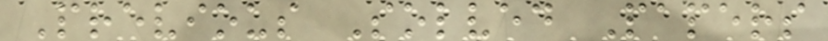Previous Solved Papers
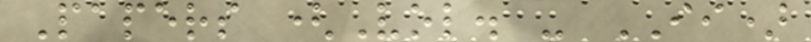Papers (Vol. - II)
